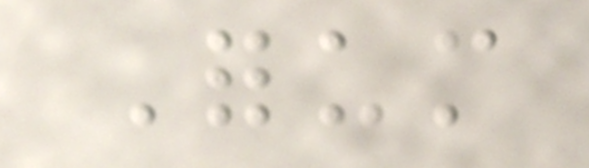Forum
